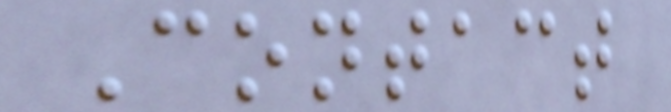Contact
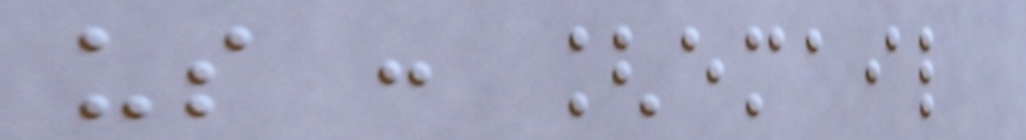us : [email
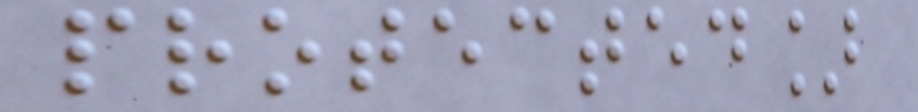protected]
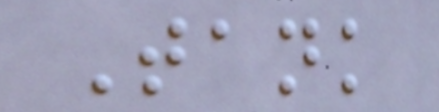Tank
